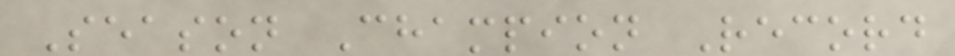Season Champion Record
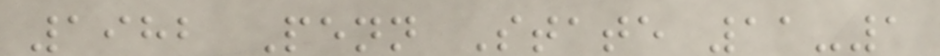1982 Penn State 11-1
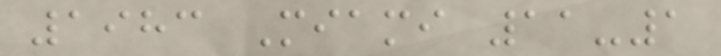1983 Miami 11-1
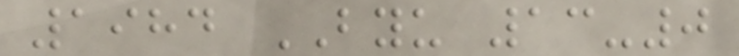1984 BYU 13-0
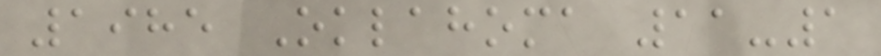1985 Oklahoma 11-1
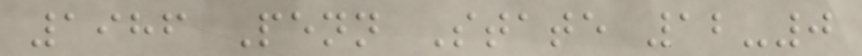1986 Penn State 12-0
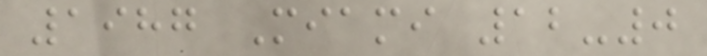1987 Miami 12-0
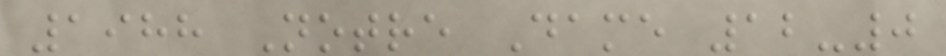1988 Notre Dame 12-0
